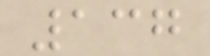137
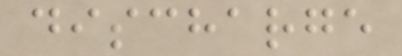discharge
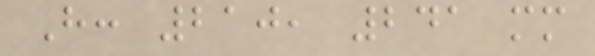H: 210, 241 mm
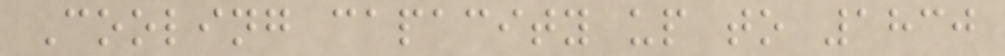Cooling capacity up to 1830
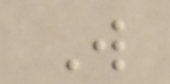W
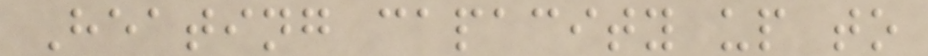Heating capacity up to
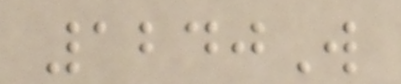1240W
